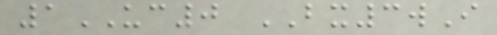1UC0 BX3wI
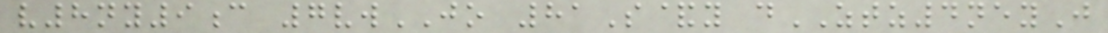v8ny9c 7vwJO 81S&y dZTZ4neyJ
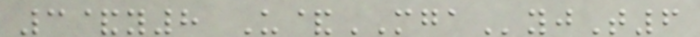3&y8 U&MGAyjT6
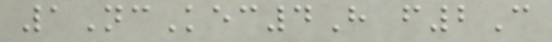1NcKec4H f2C
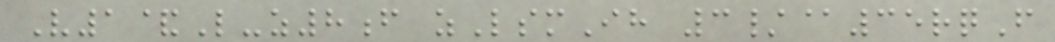V1&L-z8f zLsmIh 3/@35rqF
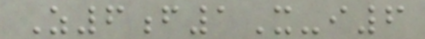Z6f1X-i6
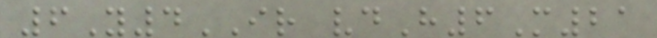6Y4IR vdH6M21
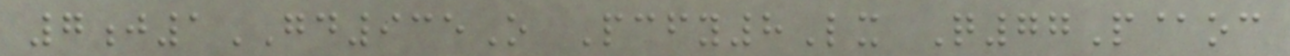7j1GD935O Pcfy8Lx Q77P@oc
